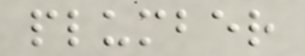plumber
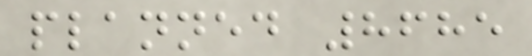planned 8685
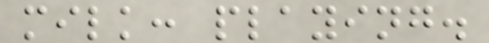milk: playing.
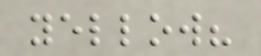yellow?
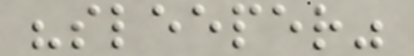"sleeper"
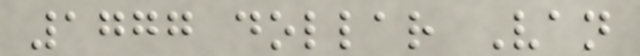1777 dollar Van
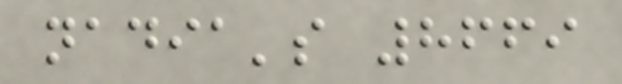nadia's 8669
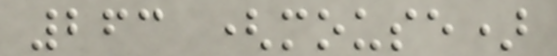263 (mouse)
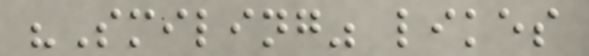"Smiling" likes
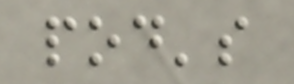pod's
